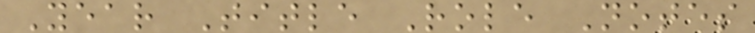Year Title Role Notes
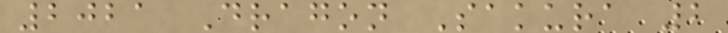2021 Dragon Sakura 2
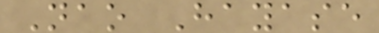Nao Hayase
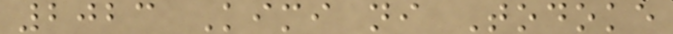2023 Kimi ni Todoke
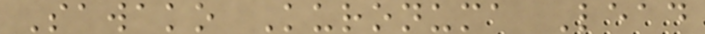Sawako Kuronuma Lead
